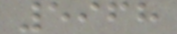5968
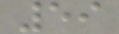59
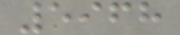5968
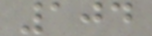104
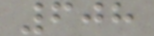608
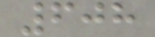608
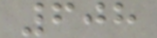608
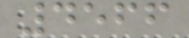4566
